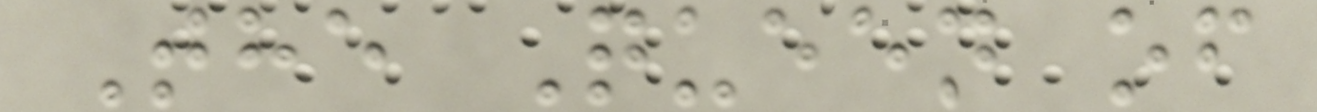The Queen of
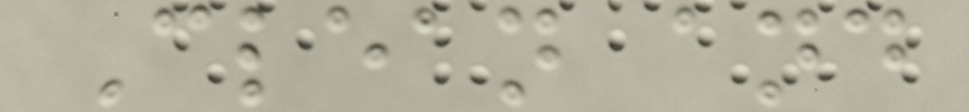Clean and
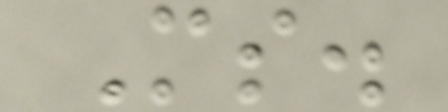Ms.
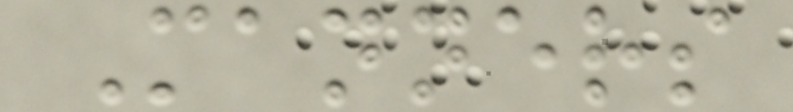Manners
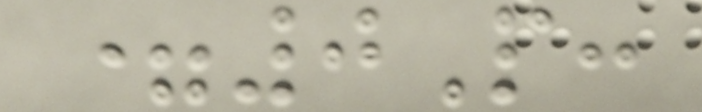=0P:
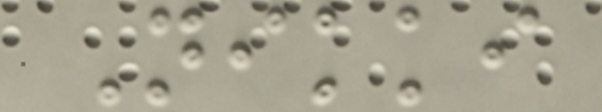Nikki
